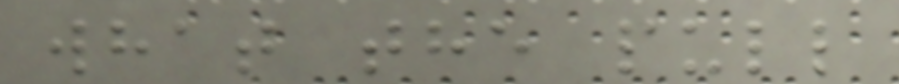what the pull
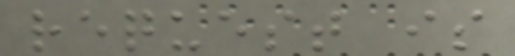request is
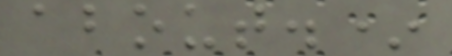about.*
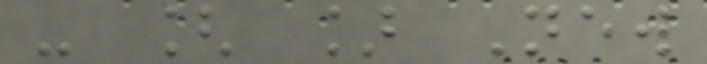- [ ] New
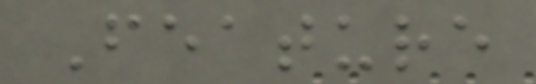Feature
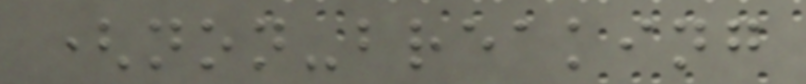(non-breaking
